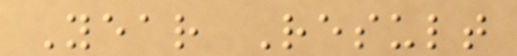Year Result
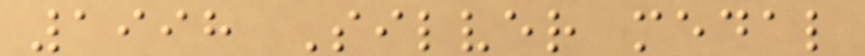1998 Silver medal
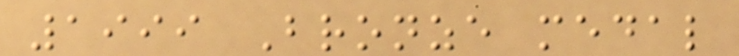1999 Bronze medal
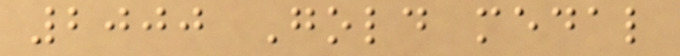2000 Gold medal
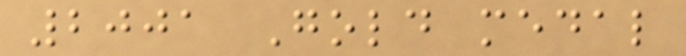2001 Gold medal
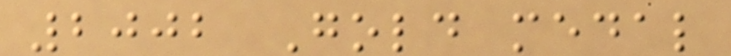2002 Gold medal
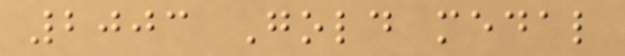2003 Gold medal
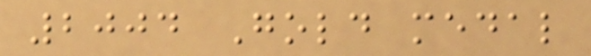2004 Gold medal
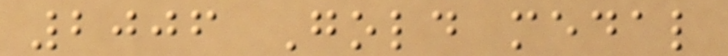2006 Gold medal
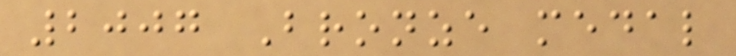2007 Bronze medal
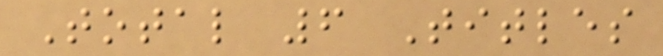Total 6 Titles
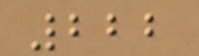222
